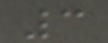3
